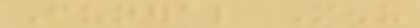Funeral Menu
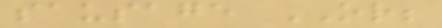sausage OR;
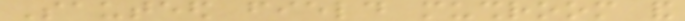Sauteed field mushroom and
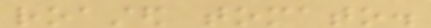roasted tomato.
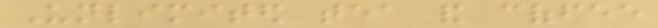Unlimited tea and coffee
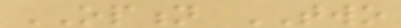OPTION TWO
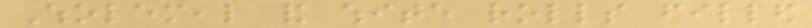Wholemeal and white rolls filled
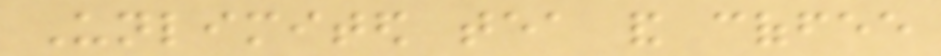Unlimited tea and coffee
